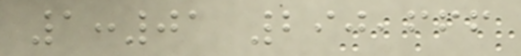1:01 290,666
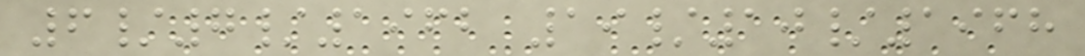6/7/1962 19/10/1968
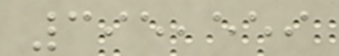395,559
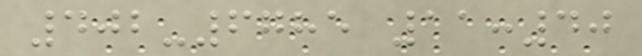402-6785 11:40
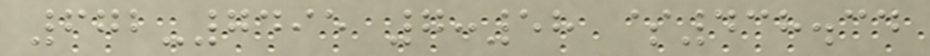672-7495 7:58 $438.34
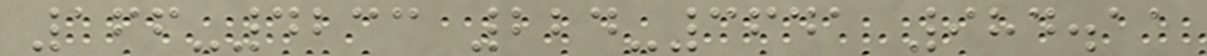166-4233 224-3641 984.11
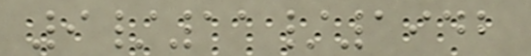9/11/1942
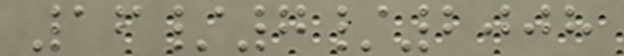16/7/2008
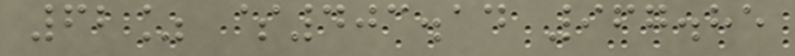62% $403.14 967.85
